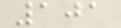101
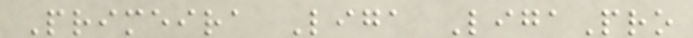Primeira Liga LigaPro
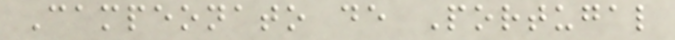Campeonato de Portugal
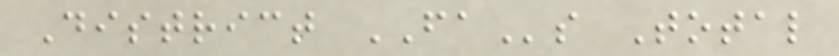District FAs Total
